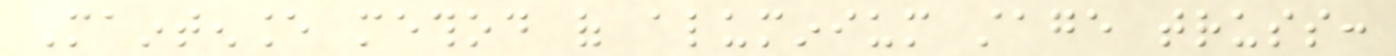Maintenance method of aluminium stage truss:
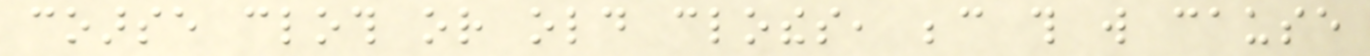coarse cloth or old clothes, because this will cause
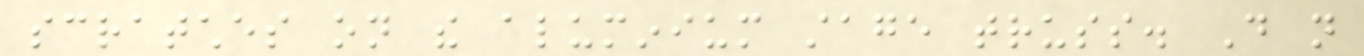scratches on the aluminium stage truss. Do not
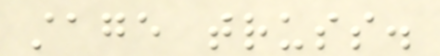stage truss.
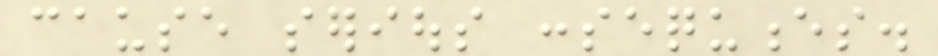cause serious consequences.
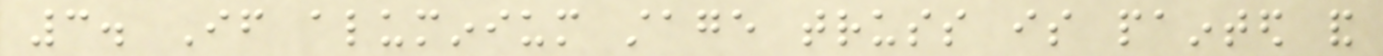3. If aluminium stage truss is painted and
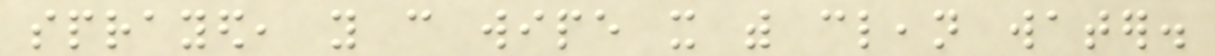sprayed, you can wipe it with clean water.
